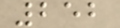252
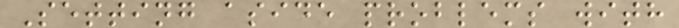Setting aside problems with
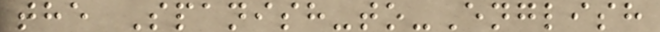the Spanish-to-English
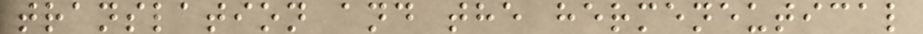translation and the hermeneutical
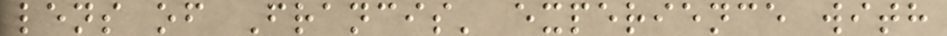lens of Francis' experience with
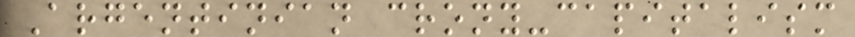Argentinian crony-capitalism
